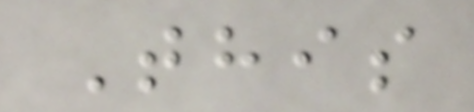This
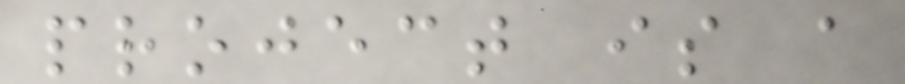project is a
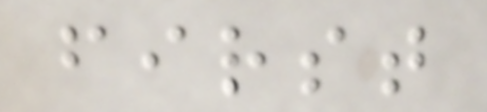first
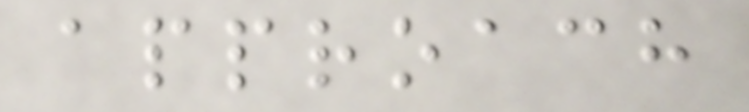approach
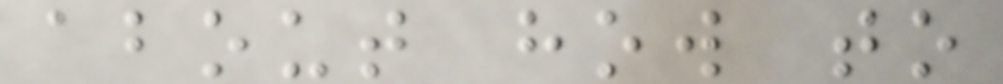about how to
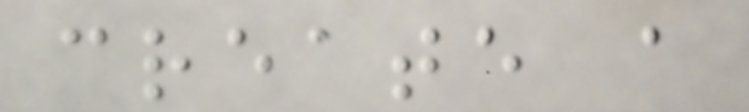create a
